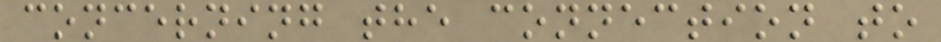concerning the connection to
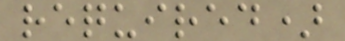required)
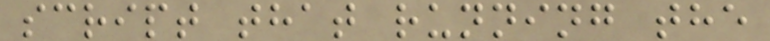script that running the
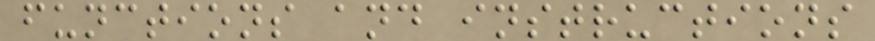functions and instructions
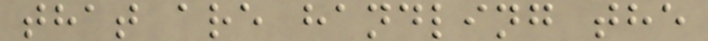that are handling the
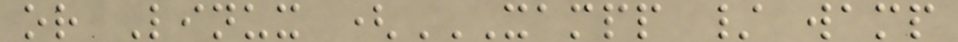or Linux (XAMPP / WAMP
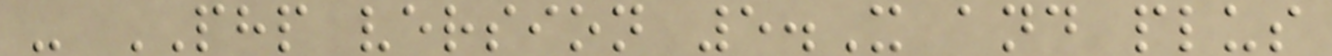- PHP version 5.X and plus
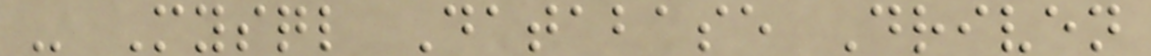- Mysql Database Driven
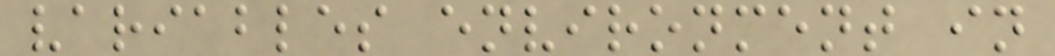variables environment in
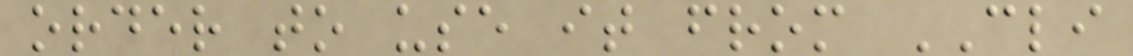order to use it from CLI
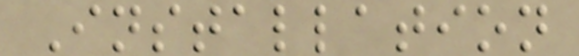Installation
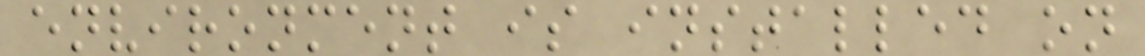environment is installed on
